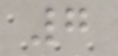7
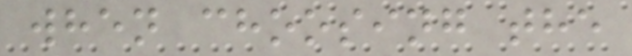when choosing the
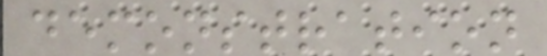demonstration
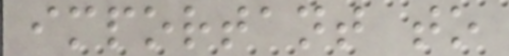important to
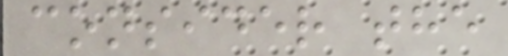consider the
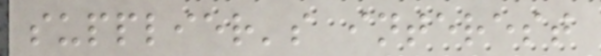supplier's interest
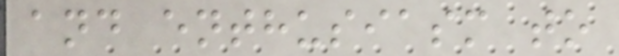and enthusiasm to
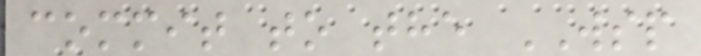commit to the WSP
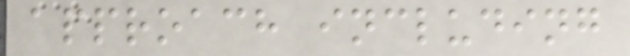approach including
